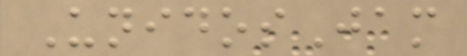UnidosJam
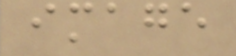image
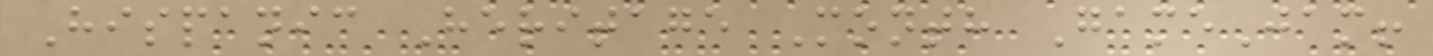Hispanic Heritage Month GameJam!
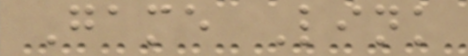Game Link
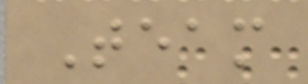Team
